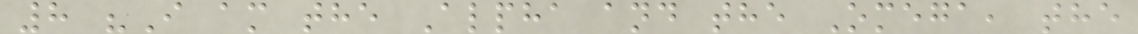8 "I am the Alpha and the Omega, the
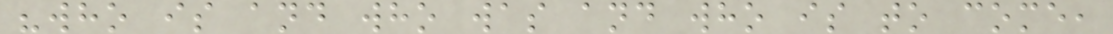"who is and who was and who is to come,
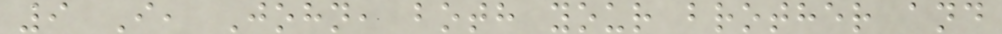9 I, John, both your brother and
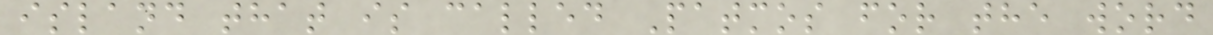island that is called Patmos for the word
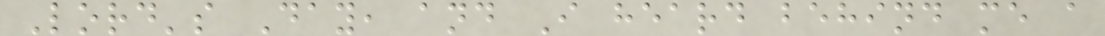Lord's Day, and I heard behind me a
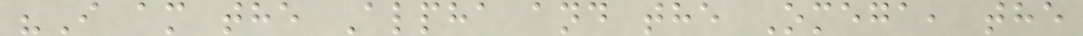"I am the Alpha and the Omega, the
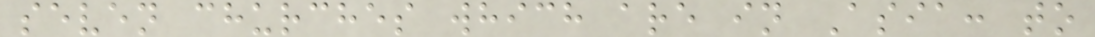seven churches which are in Asia: to
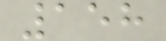158
